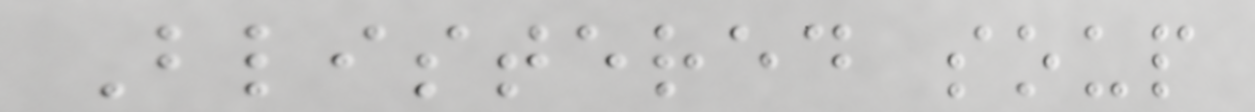Blistered soup
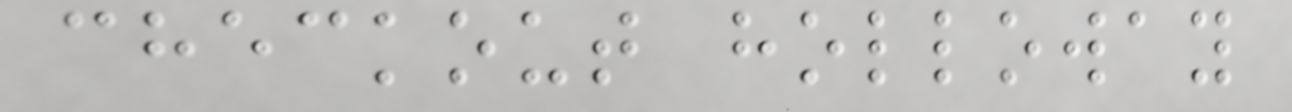checkout holloway
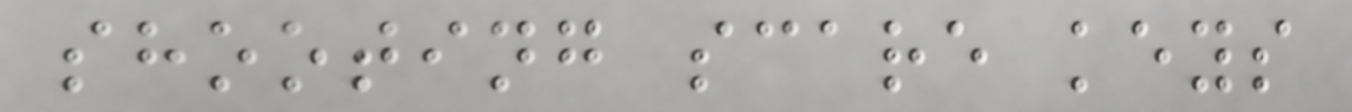shooting scare keys
